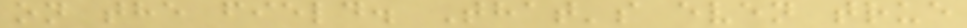on the field. That's even true
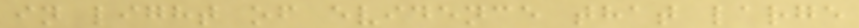in light of evidence that large
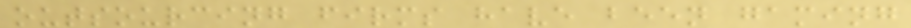outsourcing firms have been gaming
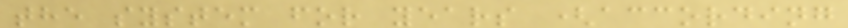the system for years (according
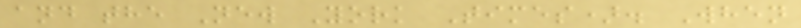and the New York Times). When
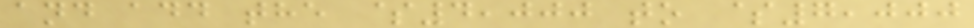and add the $4,000 to $7,000
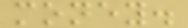money.
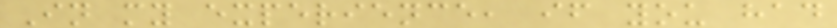In my experience, if you had
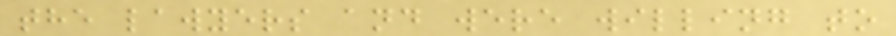the lawyers and were willing to
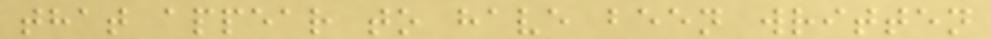that appear to have been written
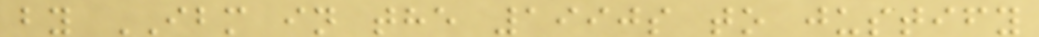by IBM in the 1990s to justify
